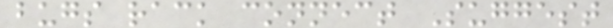bugs rack connect Suggest
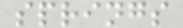springs
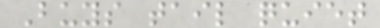Buys tail quiet
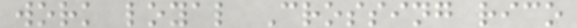work loyal Crossing rico
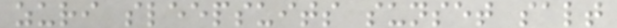zuri sleepsuits sunset salt
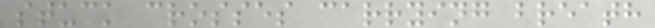stuck crosses carrying breath
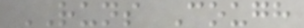RUNS Cough
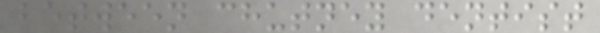between chutney dentist
